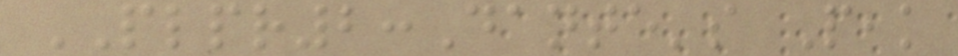PLPR2:Dante's Peak
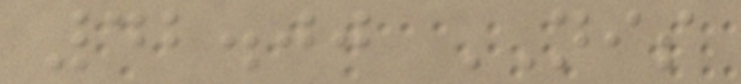42.00 NIS
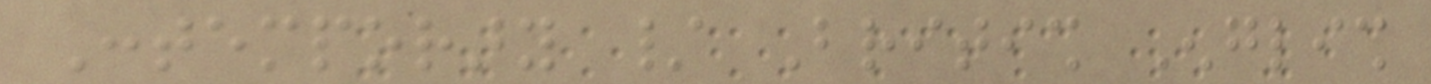Contemporary / British English
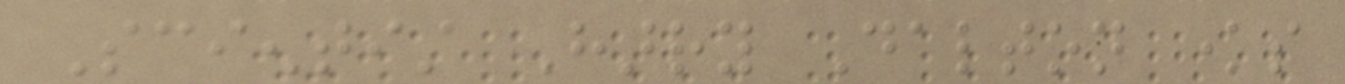Scientist Harry Dalton knows
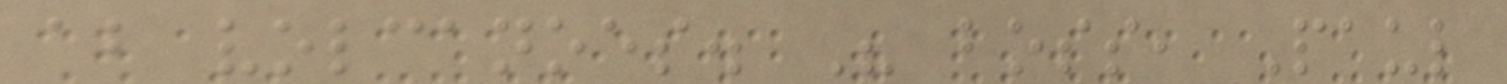about volcanoes. His boss, Paul
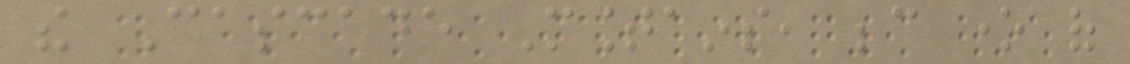the Cascade Mountains, because one of
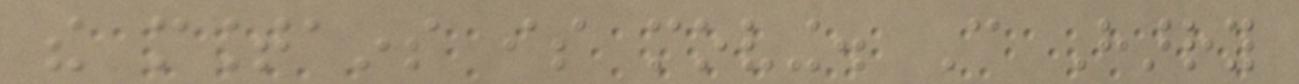the mountains is moving. Can Harry
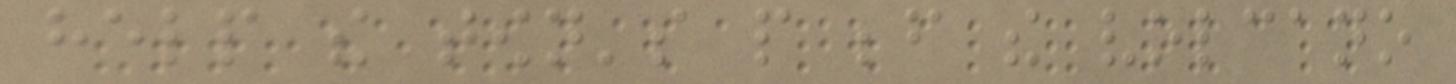help the town's people before the volcano
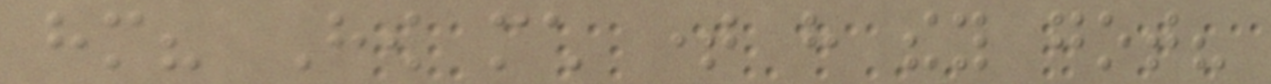him? How much time have they got?
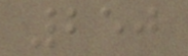250
